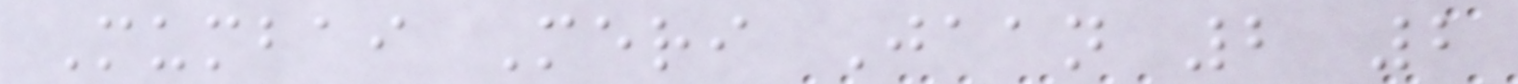Mumbai Meri Jaan 2 2
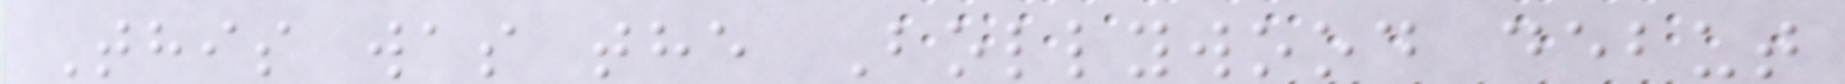This was the Bollywood debut
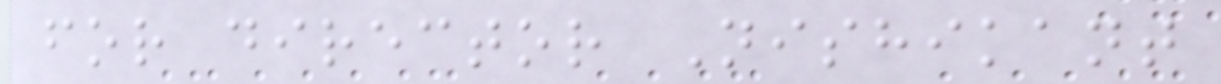for director Nishikant
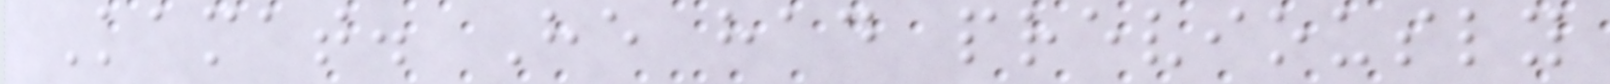Kamat. He had previously
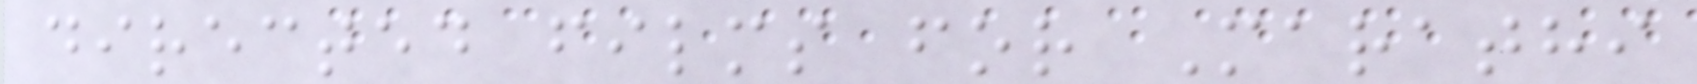directed films for Marathi
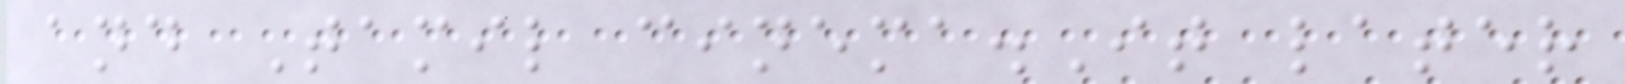and Tamil cinema.It later
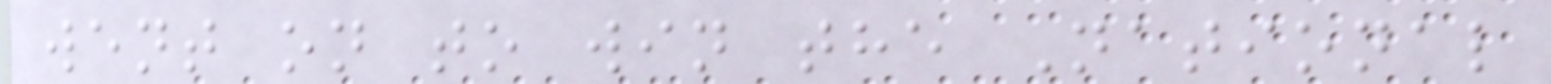went on to win the National
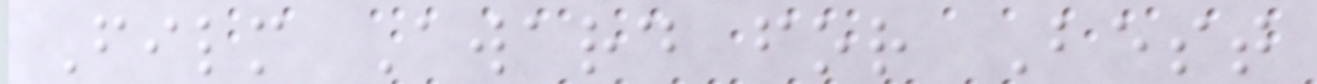Film Award for Best
